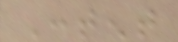Content
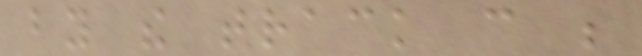by the track can be
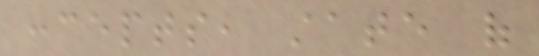concepts, state of
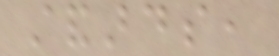standards,
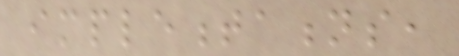implementations,
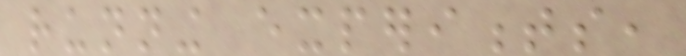running experiments,
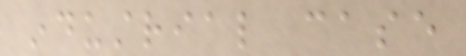industrial case
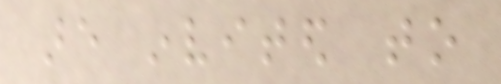are invited to
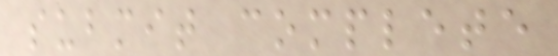submit complete
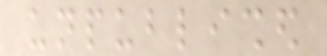unpublished
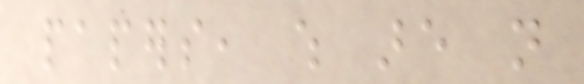papers, which are not
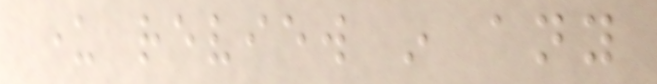under review in any
